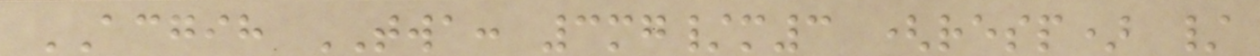ACGIH TWA: 3mg/m3 (resp) /
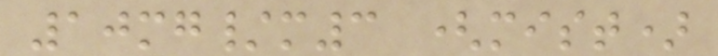10mg/m3 (mist)
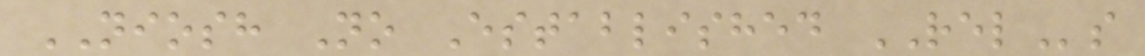NIOSH No Established RELs
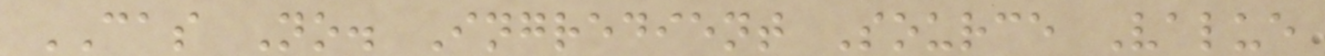CAS No. Ingredient Source Value
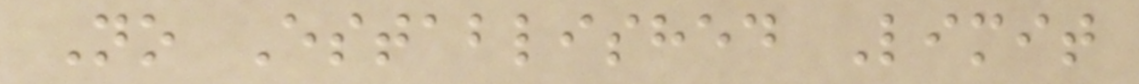No Established Limit
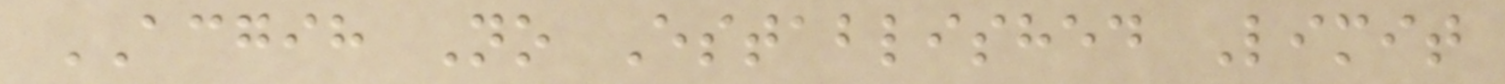ACGIH No Established Limit
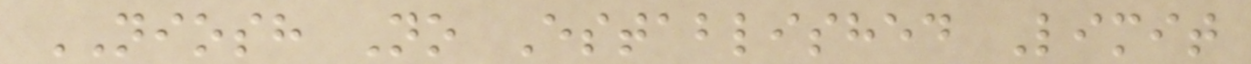NIOSH No Established Limit
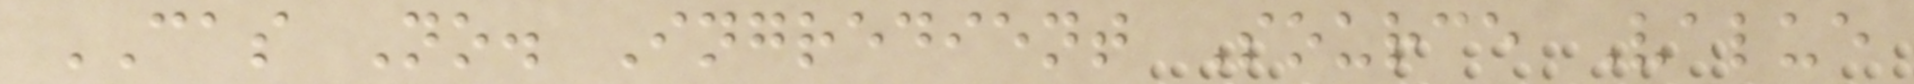CAS No. Ingredient Source Value
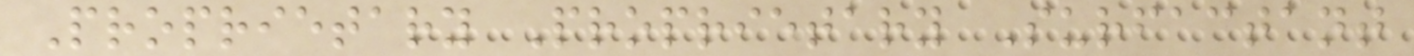Proprietary Proprietary Surfactant
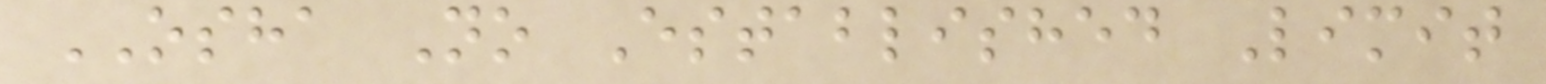OSHA No Established Limit
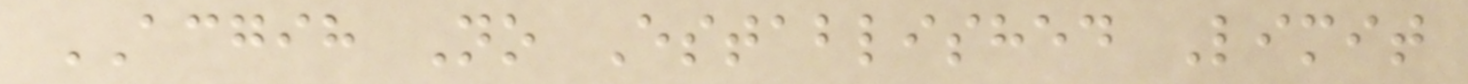ACGIH No Established Limit
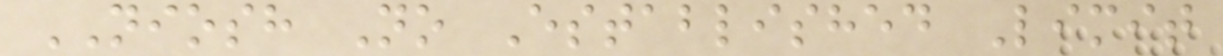NIOSH No Established Limit
